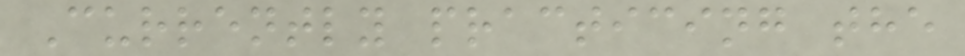Currently practicing the
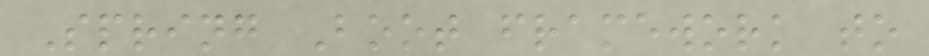Spring Boot framework to
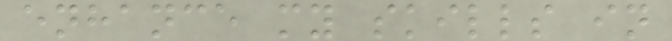enhance my skills in
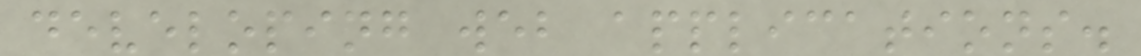developing web applications.
